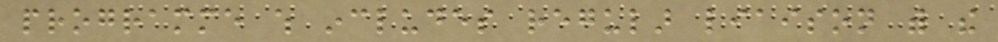programme which includes regular liaison with the
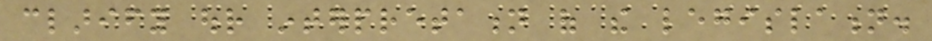clarify our interpretation of the legislation.
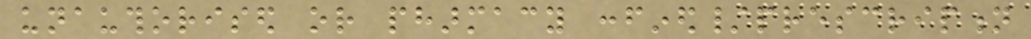unauthorised or pharmacy confined/prescription
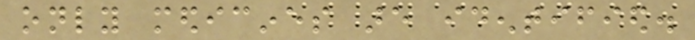only medicines are identified.
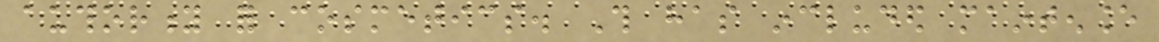authority for cosmetics. This has included maintenance
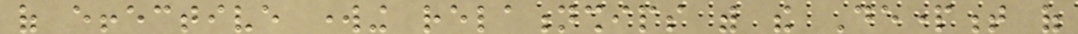of effective working relationships with the Department of
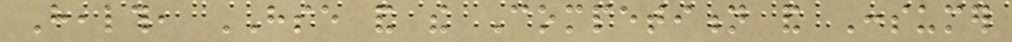Health, HSE and the Competition and Consumer
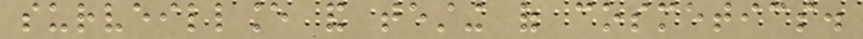surveillance and testing of cosmetics.
